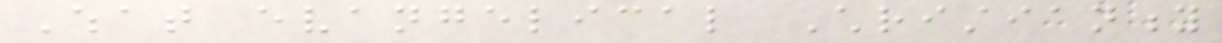What evangelical Christianity
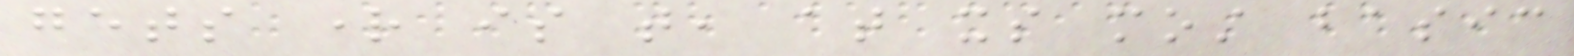gets right is that, at its most basic
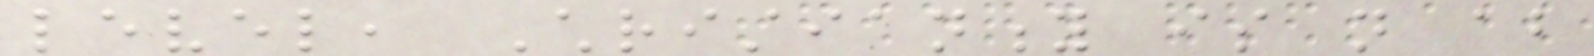level, Christianity is not about
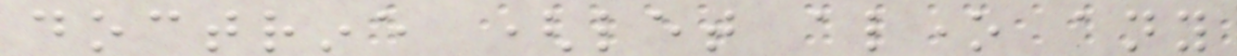doctrine (let alone any
